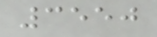3550
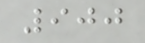900
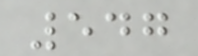547
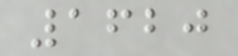1620
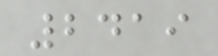2419
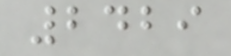2429
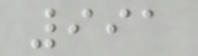991
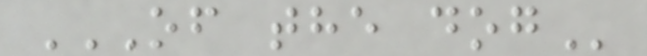OF THE DOG
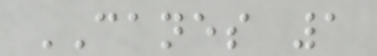CANES 1
